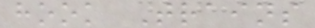hook Trains
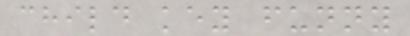child key funny
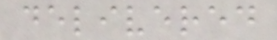delivered
